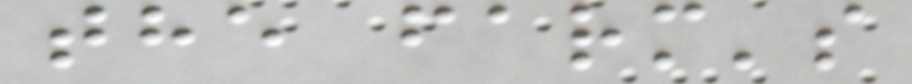the farm's
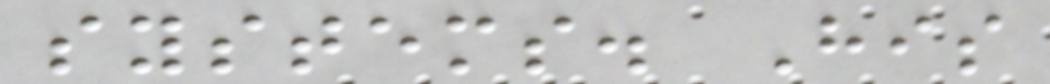systems. His
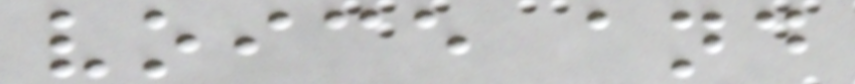voice and
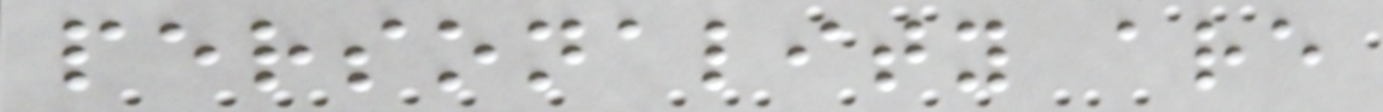personality are
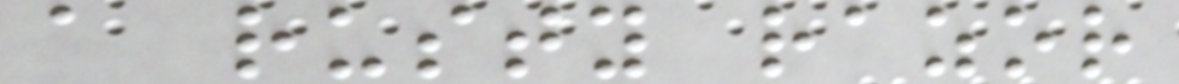a rusty razor
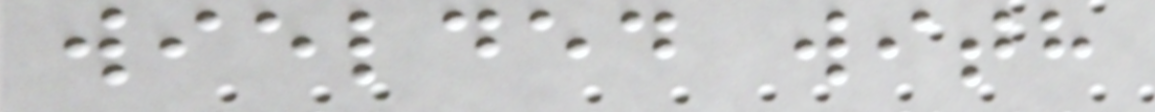wielded with
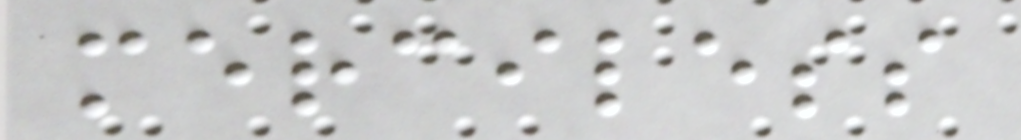merciless
